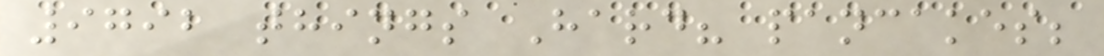9792 things Hard? pancakes;
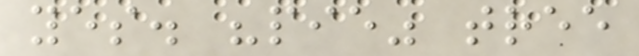yes. "pie" tree
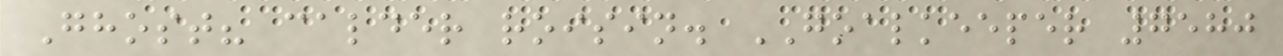Ghost? calder roisin. GOALKEEPER 7580
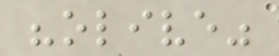"olive"
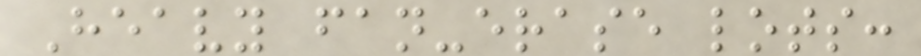Heavy fan-erase lots:
